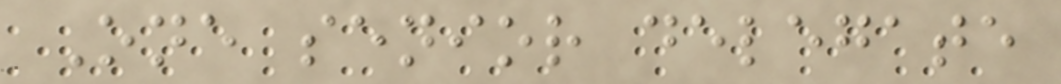One senior delegate
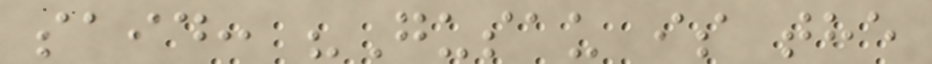said: "Gusau is the
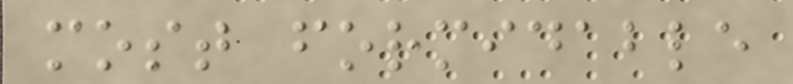most formidable
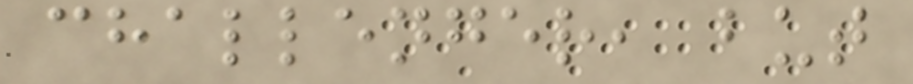challenger, but
